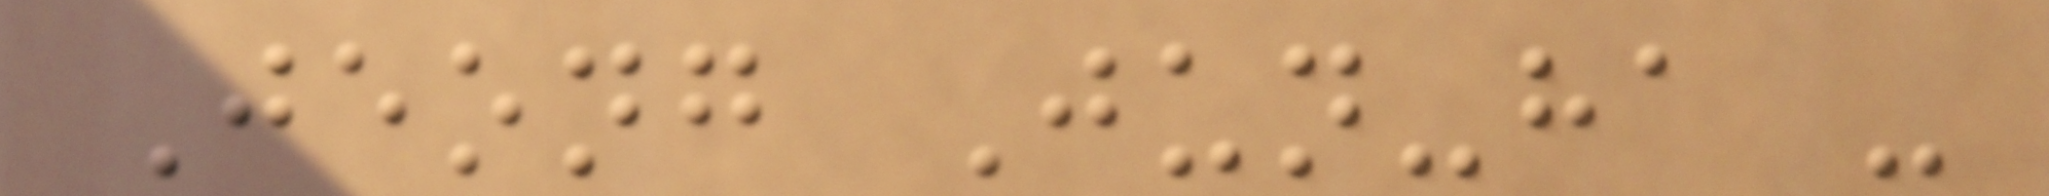Jeong Jun-ha -
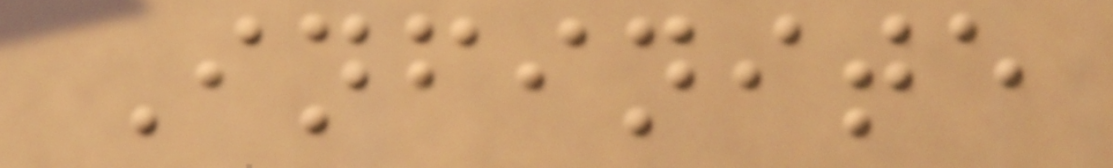Infinite
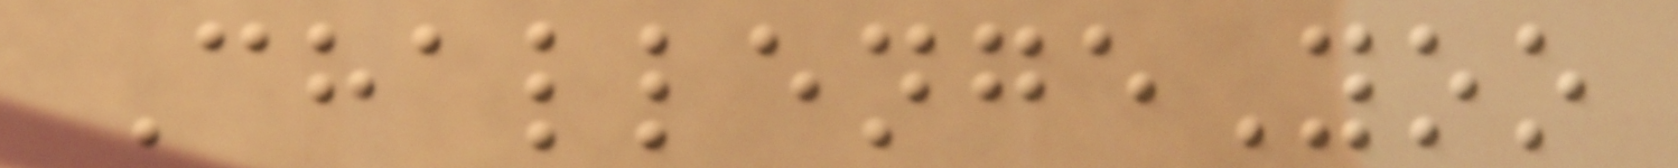ChallengeYoo
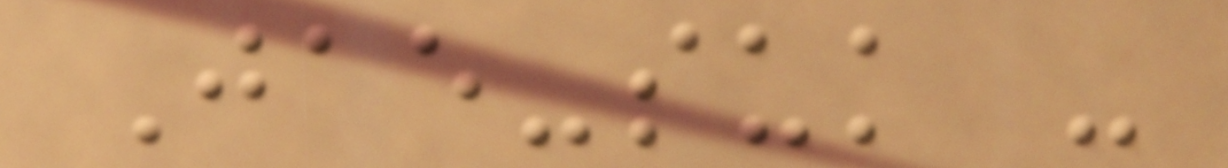Jae-suk -
